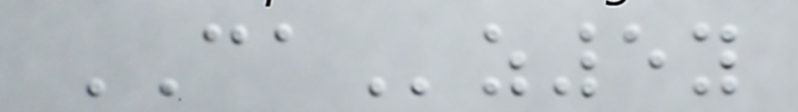CAz5y
